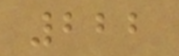222
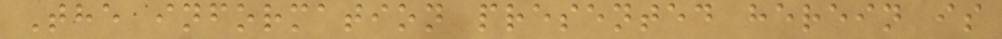The information presented herein is
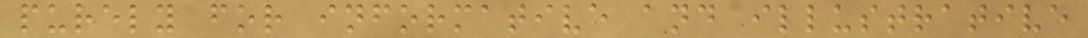purely for informative and illustrative
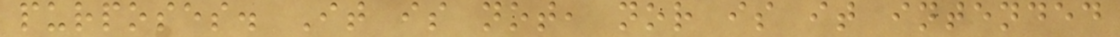purposes. It is not, nor is it intended
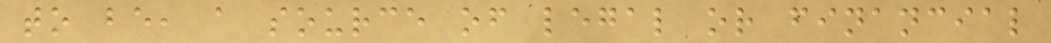to be, a source of legal or financial
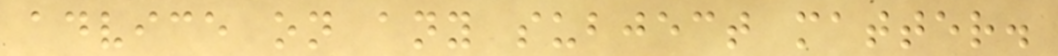advice on any subject matter.
